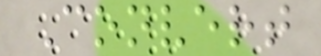Convert
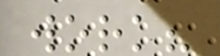work?
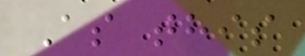As this
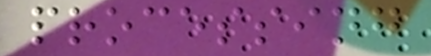processing
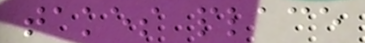takes place
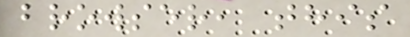browser, this
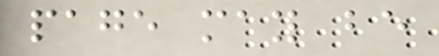page may be
